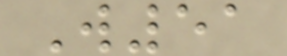W51
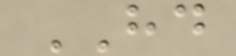HD
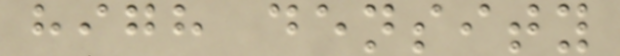high density
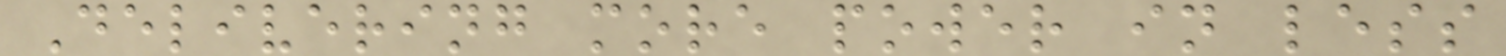Delivering more power in less
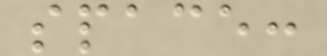space:
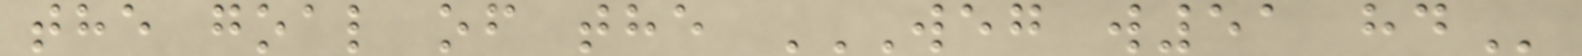the goal of the WEG W51 HD
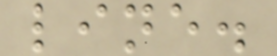line.
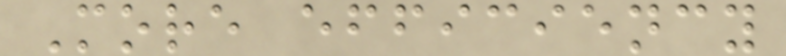More efficiency
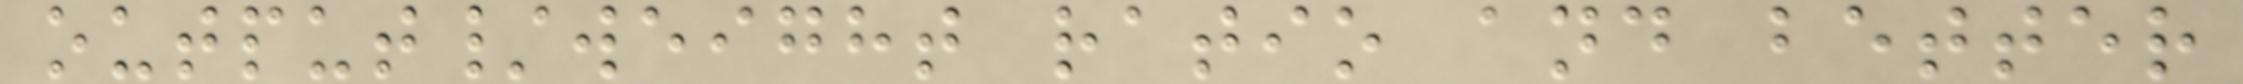output/weight ratio and better
